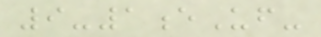9-1eUf-
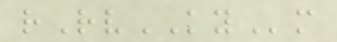rRvKYm
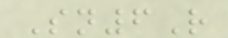Sn6R
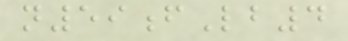n59fLb4
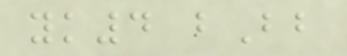yk4 bBb
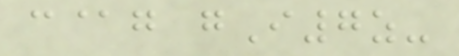c@g gI7z-
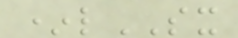*lSX
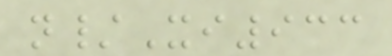n/Xi933
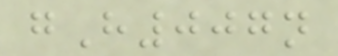gH007n
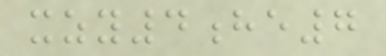xzy4he7
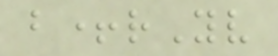b+rYv
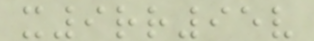x9rr95v
